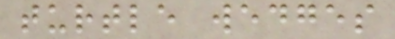turtle wedges
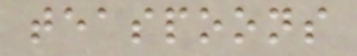teaspoons
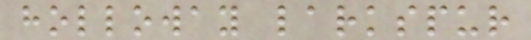holloway larkspur
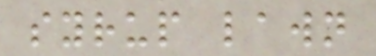syrup lawn
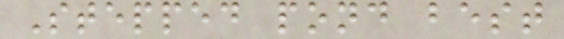Stepped pond best
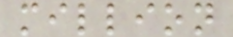million
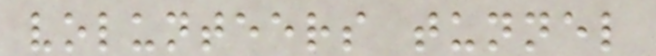volunteers tunnel
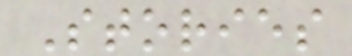Stories
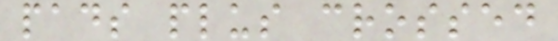pads plus crossed
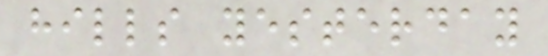hills yesterday
